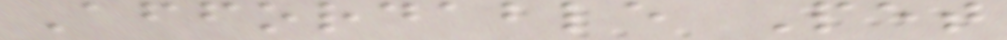Affordable Pet
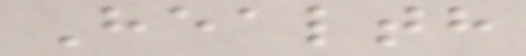Health
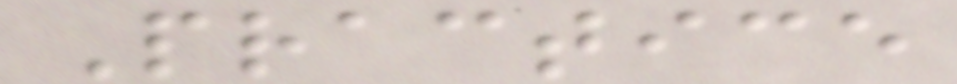Practice
